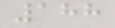188
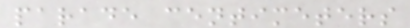parade centimeters
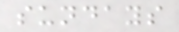sundays
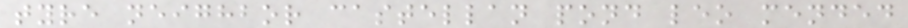tyre neighbor castellan pond leo mended
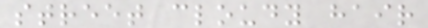street cloudy hair
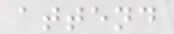attend
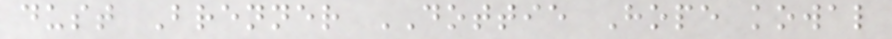dust Brenner DOTTIE Hope kowal
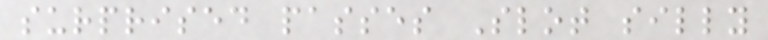surprised passes Slot silly
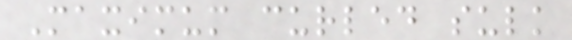Maximum curled sulk
